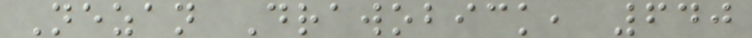Nezan Drawobick, 640
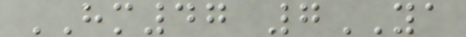HM47 7YA
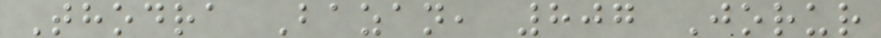Thodra Bazan, 807 Jorur
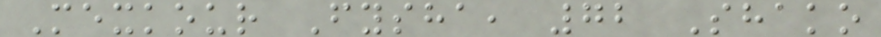Mexkour Fysha, 72 Shako
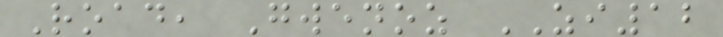Road, Gwenoz ZI12
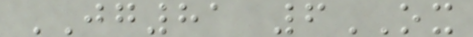JG81 6OX
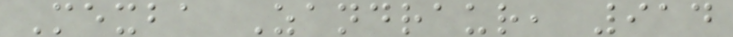Mexba Zandraur, 914
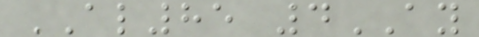AL85 4AY
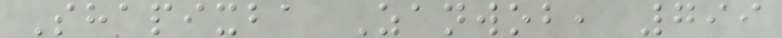Shapixba Zanwob, 799
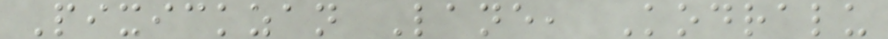Pixickzan Lane, Kodralu
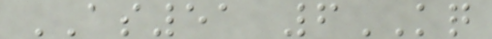AS51 6KQ
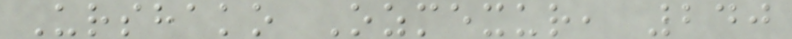Urshako Ozmexur, 240
